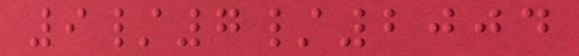9/7/2004
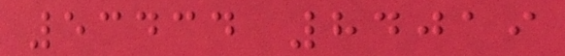53434 84019
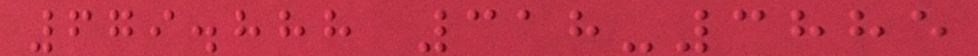679.888 318-3885
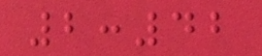2:42
